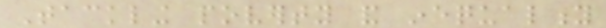Tackling poverty and inequality
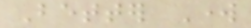Better Work
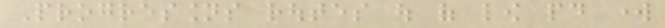Progressions routes out of low paid work
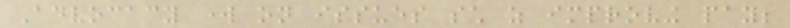Advocacy work on issues such as improving pay;
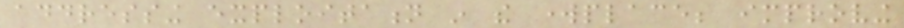addressing exploitation in the workplace; improving
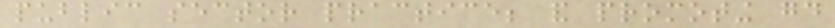public sector practice; and promoting good
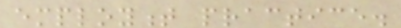employment practice.
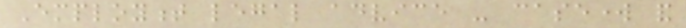Employment legal advice - casework and
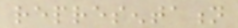representation
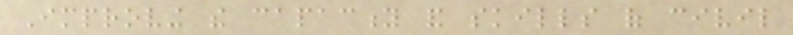Improving the capacity and skills of civil
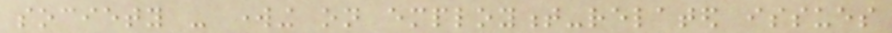society - working on employment-related issues
